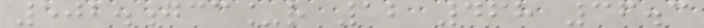502.gcc_r 12 468 36.3
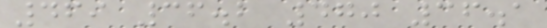469 36.2 470 36.1
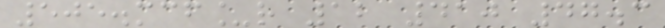505.mcf_r 12 410 47.3
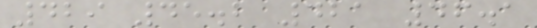429 45.2 421 46.1
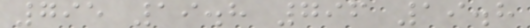795 19.8 796 19.8
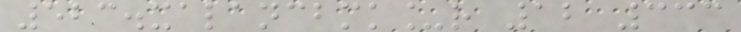523.xalancbmk_r 12 333
